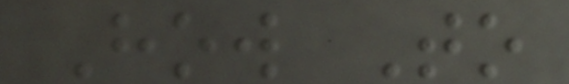How To
